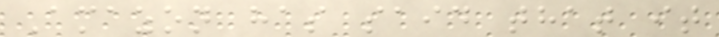Amazon has said that it
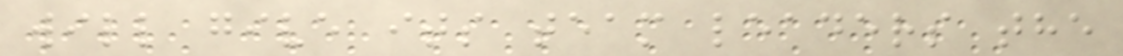will give its team leaders the
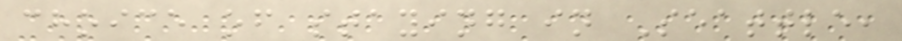choice of staying in Seattle,
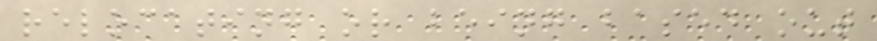relocating or being based out
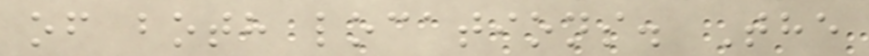of both locations. The
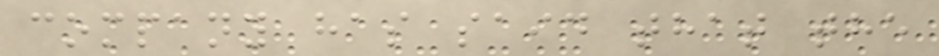company has said that the
